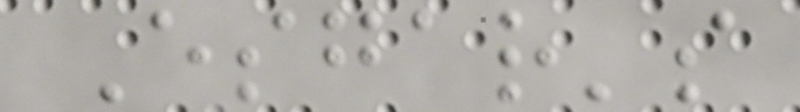Esgar's
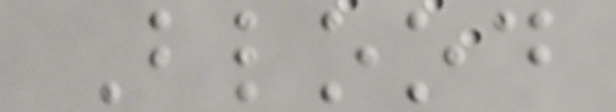Blood
